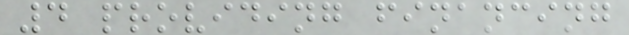4 providing financing
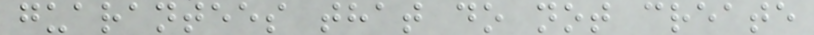guarantees that do not create
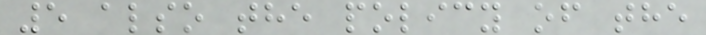5 also the policy of the
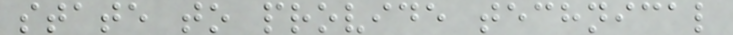state to provide technical
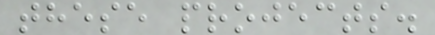these projects.
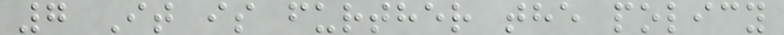7 It is further the policy
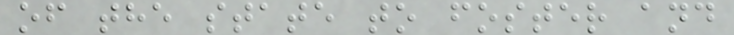of the state to foster and
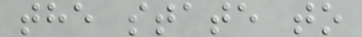the state to
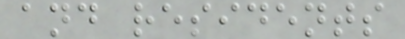and residents
